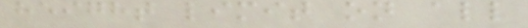height limit on all
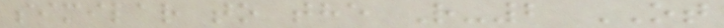similar to the R-2 OT
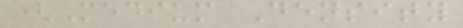(Medium Density
